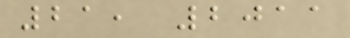21, 2011
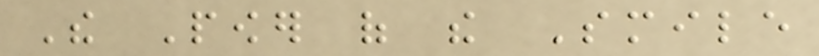The Power of the Smile
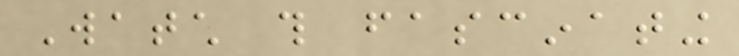Watch this fascinating
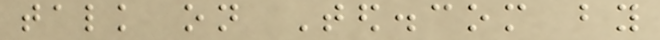talk on Ted.com by
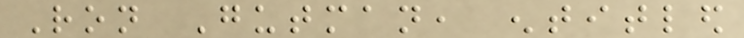Ron Gutman, entitled
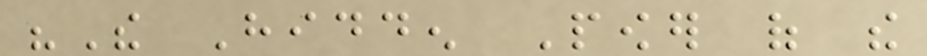"The Hidden Power of the
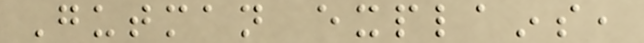Gutman explains,
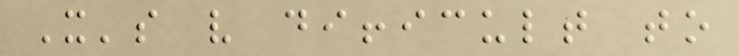It's very difficult to
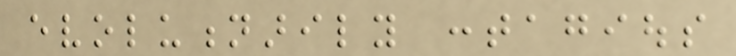evolutionarily contagious
